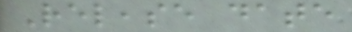Release date
